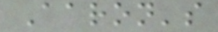Aaron's
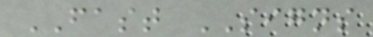FAST SIGNS
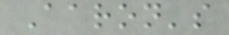Aaron's
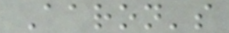Aaron's
